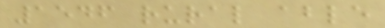1546 rural able
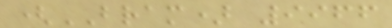(BRAM) 9966
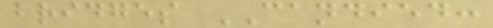bridges CANDIED:
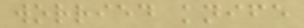worried knife
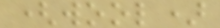(wool)
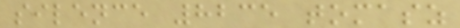silence 8235 tomasz
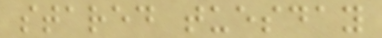stared tuesday
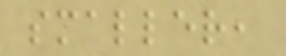smaller,
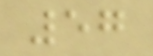57
